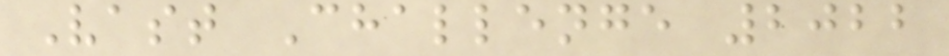Vast Challenge 2022
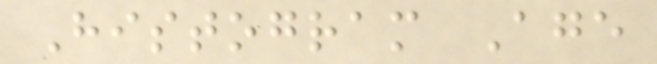Histogram Age
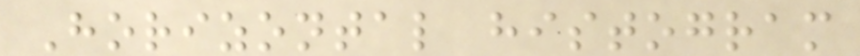Horizontal histogram
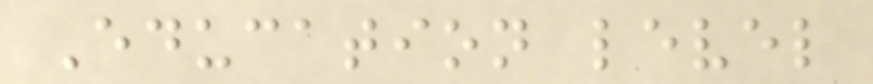Education level
